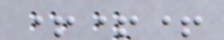+++
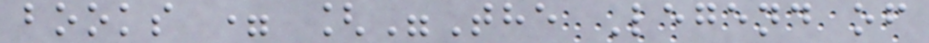books = ["The Legend of
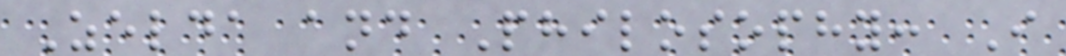Zelda and Philosophy: I
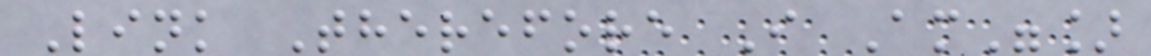Link Therefore I Am"]
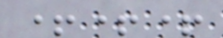+++
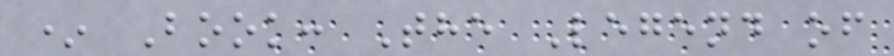* Book: The Legend of
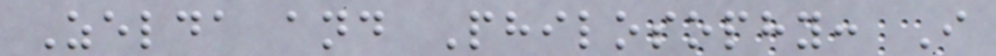Zelda and Philosophy: I
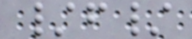/f/
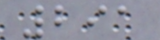291
